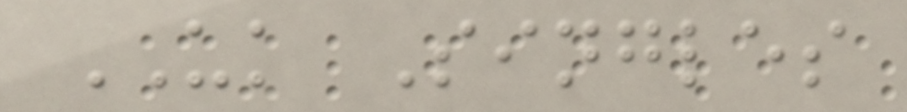UK Singles
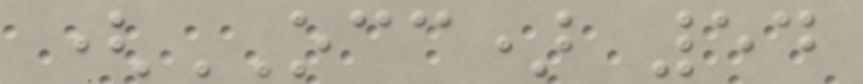(OCC) 54
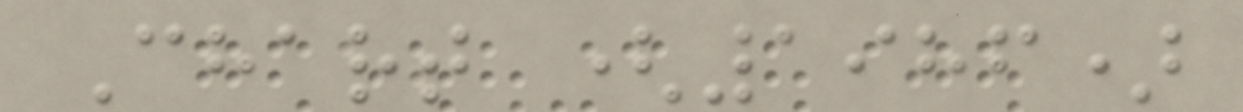Chart (1986)
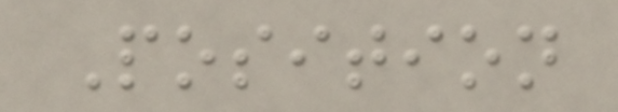Position
